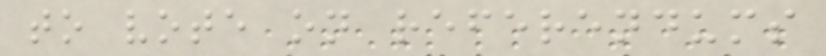to vote on referendums
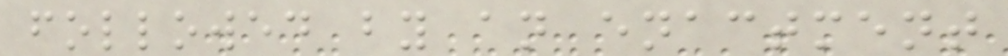followed by an enactment
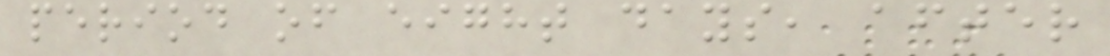period of eight days, after
